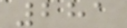281
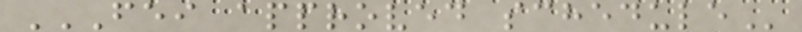FEI APPROVED SCHEDULE
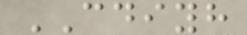CDIYH
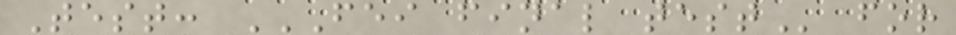Test: FEI FINAL TEST for
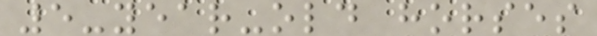5-year-old horses
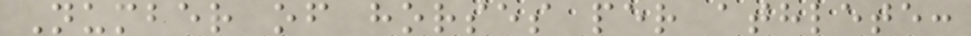Number of horses per athlete:
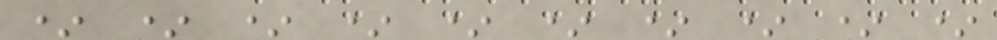* * * * * * * * * *
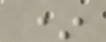*
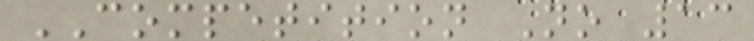COMPETITION No 13
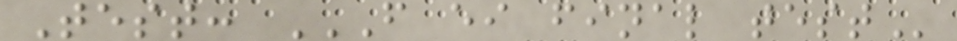Test: F EI FINAL TEST
